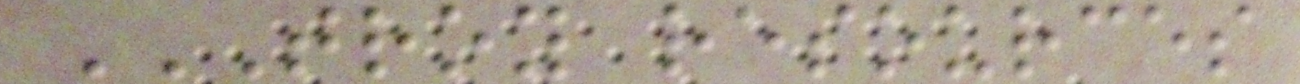TROY RESOURCES
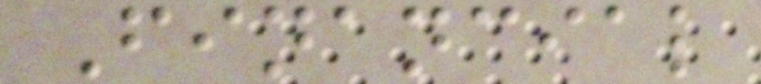Financial
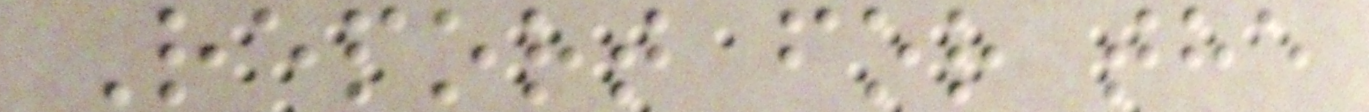Report for the
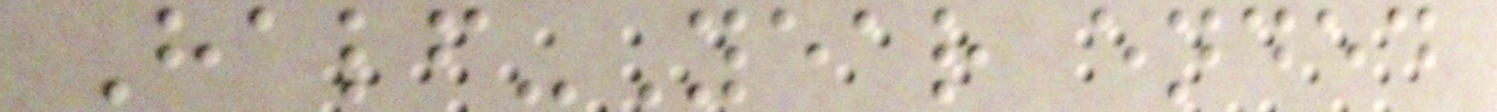Half-Year ended
